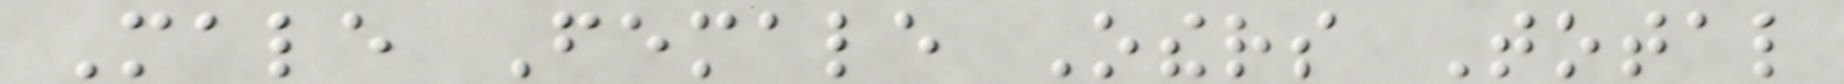Male Female Others Total
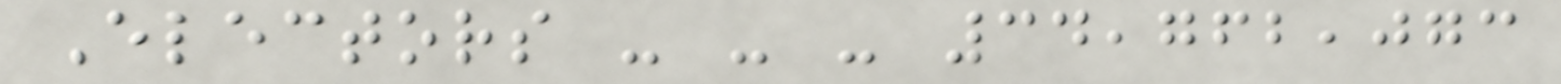Electors - - - 34,762,073
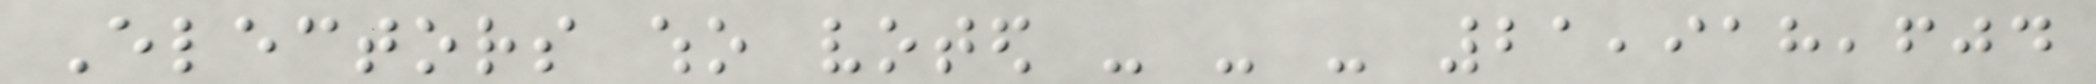Electors who voted - - - 21,918,604
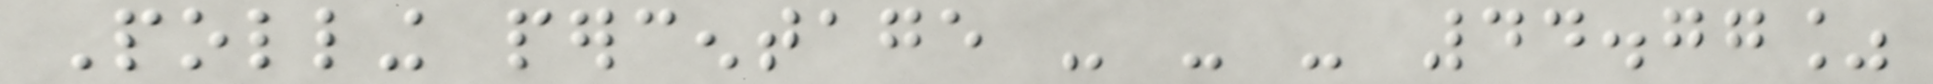Polling percentage - - - 44.77%
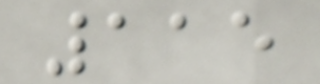115
